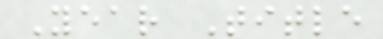Year Title
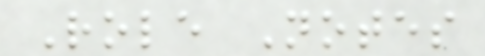Role Notes
